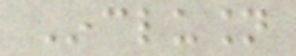Inclusion
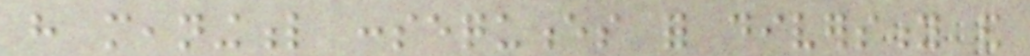have meaningful consequences for diversity and
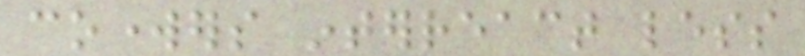coworkers interreact less
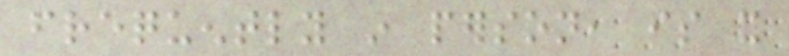frequently in person, is it
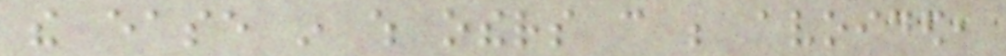the ease in which others can be avoided,
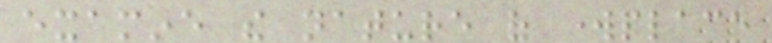examine the nature of workplace
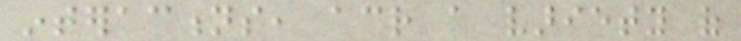interactions, across a variety of
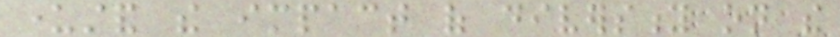understand the impact of diversity on the
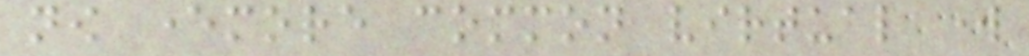now evermore common virtual work
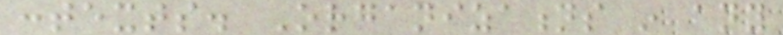contexts. Organizations in any
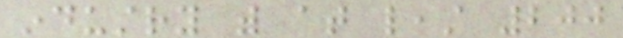industry with at least 200
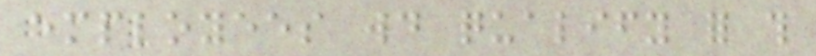employees would qualify for this
